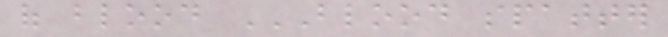of blood BLOOD SPATTER
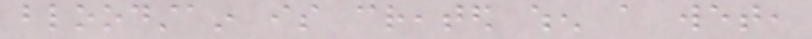bloodstain is created when a wet,
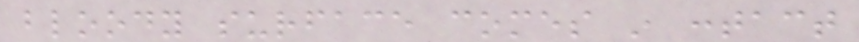bloody surface comes in contact
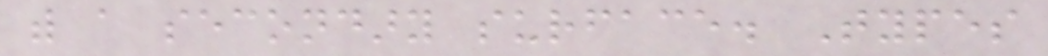with a secondary surface. Types
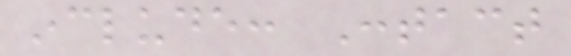include: Contact
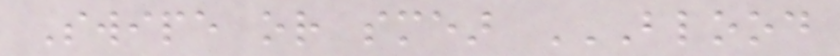Swipe or smear BLOOD
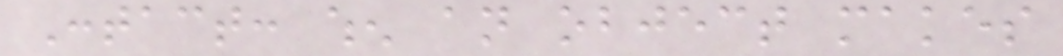Contact: when an object makes
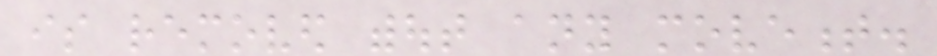is removed without any movement.
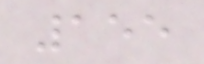155
